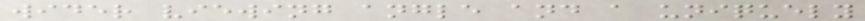wider viewing angle and a uniquely
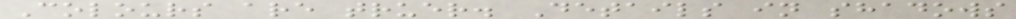Colours are truer. Details in shadows
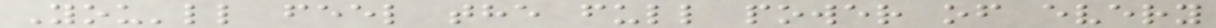You'll feel the full power of every
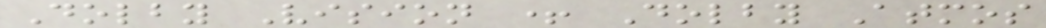Dolby Vision + Dolby Atmos
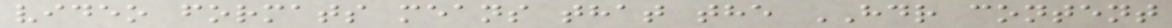video formats means that the HDR content
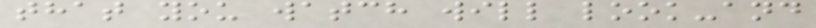that you watch will look-and
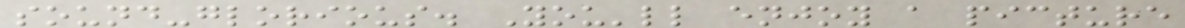sound-glorious. You'll enjoy a picture
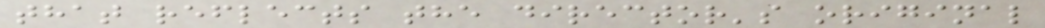that reflects the director's original
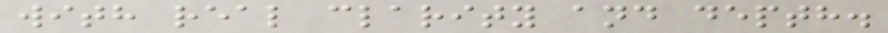with real clarity and depth.
